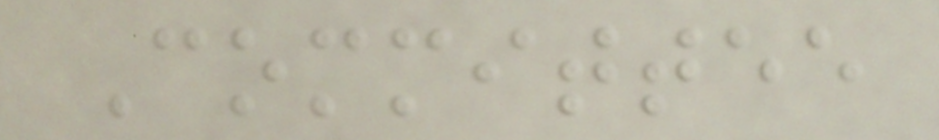Committee
